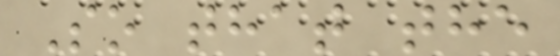So that the
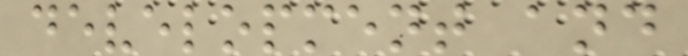development and
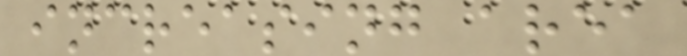increasing area
